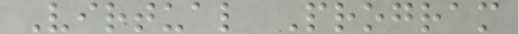Virtual Program
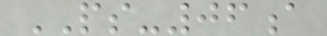PS-06a
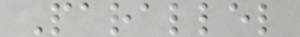Parallel
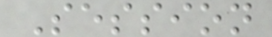Session
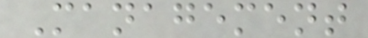Management
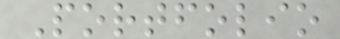Portfolio
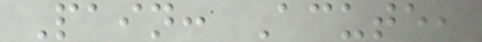Pain: Acute,
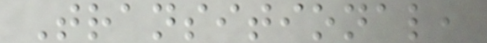Transitional,
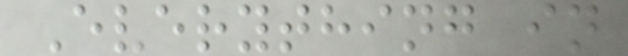Everything in
